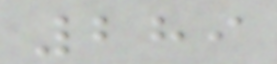289
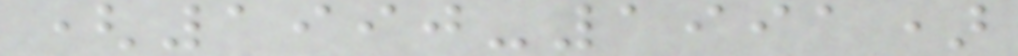(1990-1991)
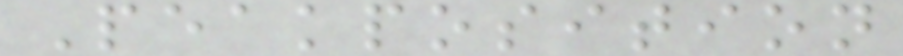Peakposition
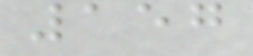157
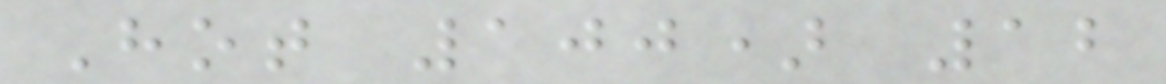Hot 100) 12
